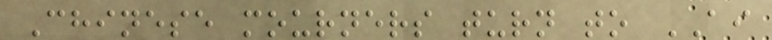Chinese mourners turn to AI
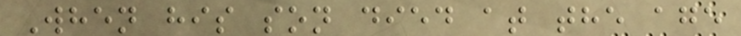When his son died at the age
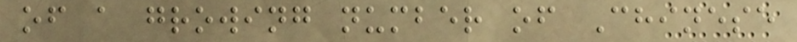of a growing number of Chinese
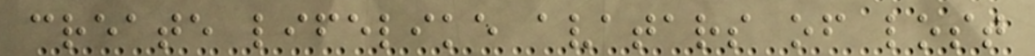create lifelike avatars of lost
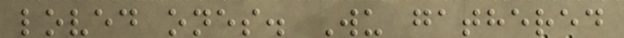loved ones. Wu gathered
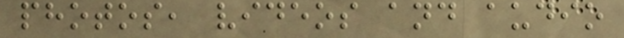photos, videos and audio
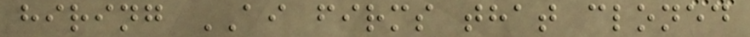hiring AI firms that cloned
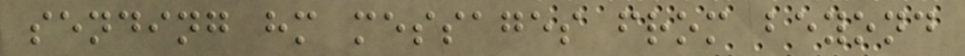sending hm messages from beyond
